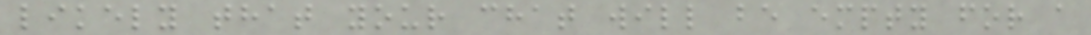likely that your chat will be empty for a
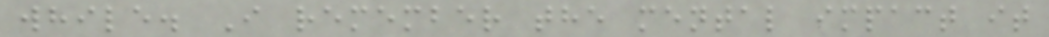while. I remember the mental impact it
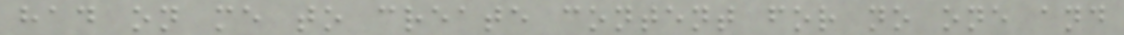had on me to create content for no one and
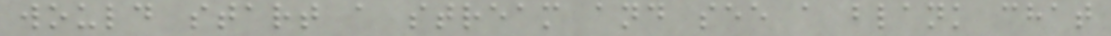would start a stream and see a blank chat
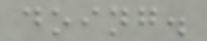doing.
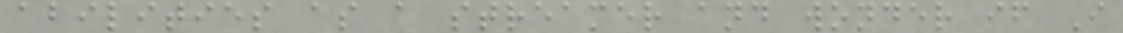abilities as a streamer and wonder if I
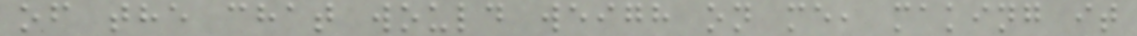of the chat would weigh on me, making it
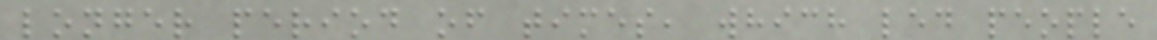longer period of times, which led people
